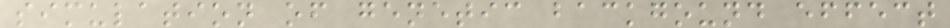simulation of genetic backgound effect
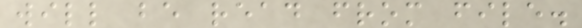will be read from file.
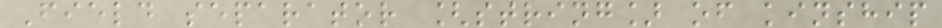Field separator [string] of kinship
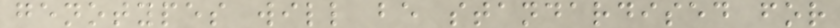genotypes will be standardised for
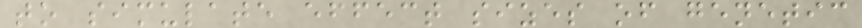to simulate effect sizes of genetic
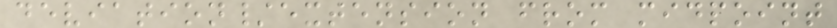deviation/extension from midpoint
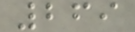269
